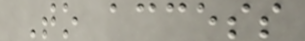To access
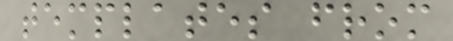templates from
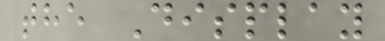the Display
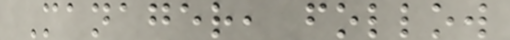Manager, follow
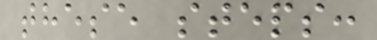these steps:
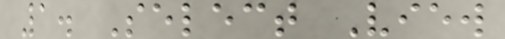1. Select View
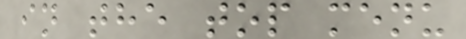in the top menu
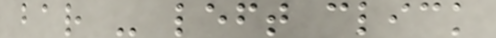bar - left click
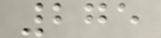275
